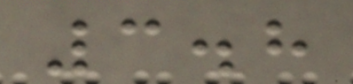3.8
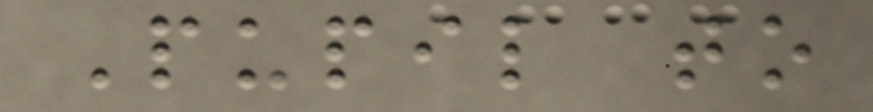Pupil to
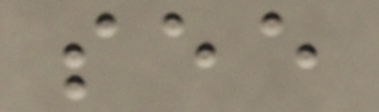see
